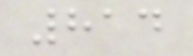814
